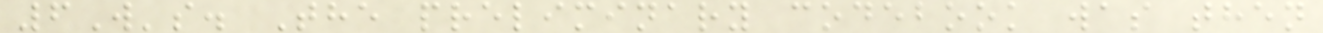6W's. The preliminary codebook was then
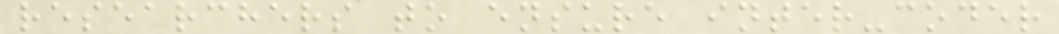researchers to ensure inter-coder
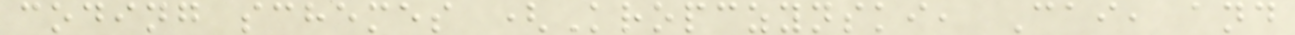coding schemes (Kropczynski, Cai, and
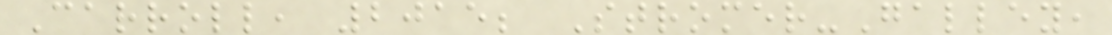Carroll, 2015; Stromer-Galley,
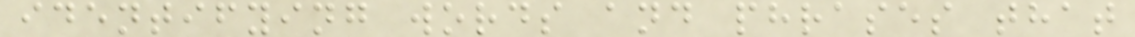identifying words and phrases that
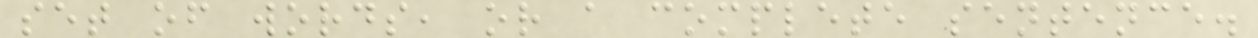set of words, or a complete sentence.
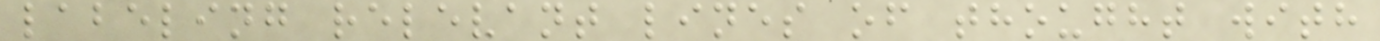labeling relevant lines of thought with
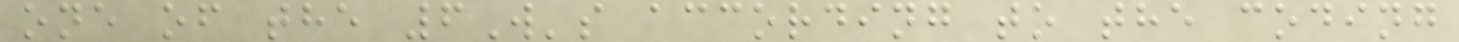one of the 6W's according to the coding
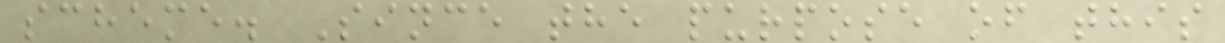scheme. Since the purpose of this
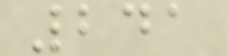241
